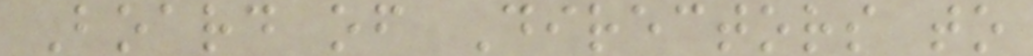Board of Directors to
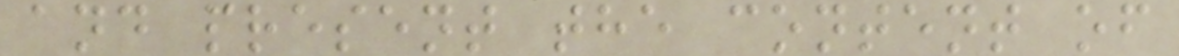and present the content of
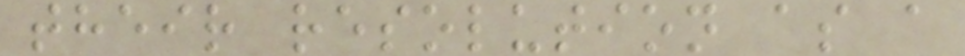their resolution as a
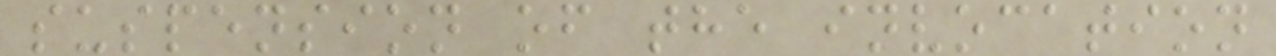suspension of the invocation
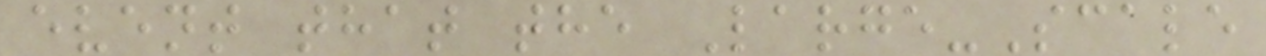event that the Large-Scale
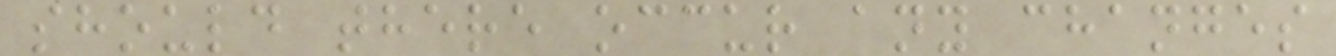should there occur any changes
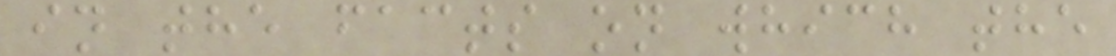in the facts on which the
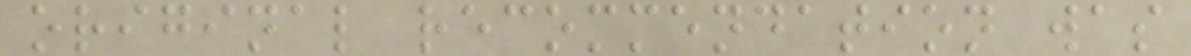original recommendation was
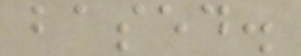based.
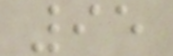95
